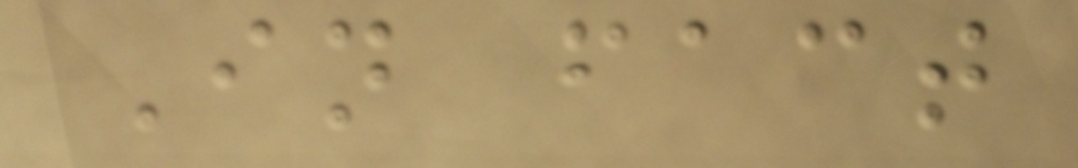In fact
